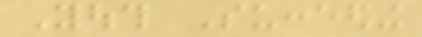Youth Succeeding
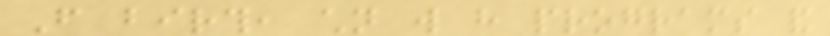From birth, children will have programs and
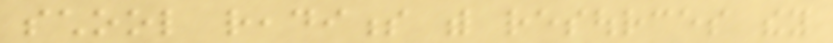school readiness with resources they
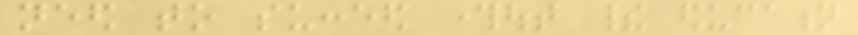need to succeed throughout their education
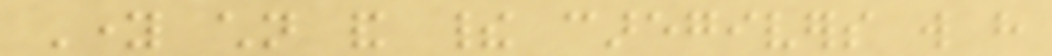Young children and their caregivers will have
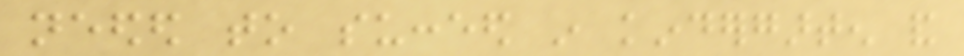needed to succeed in kindergarten and
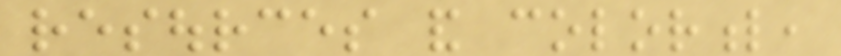resources and colorful,
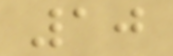10
